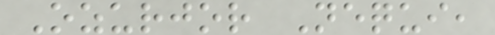Ozurjor Nequi,
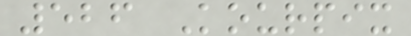526 Kourpix
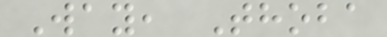Way, Thoba
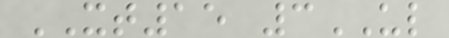XT15 3UL
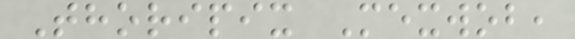Thoripix Mexwob,
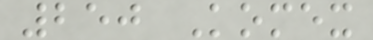250 Komex
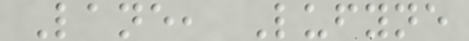Lane, Lufyne
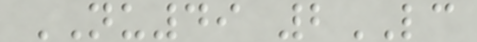NU49 2LC
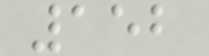152
